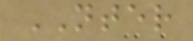NTER
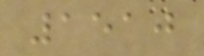1510
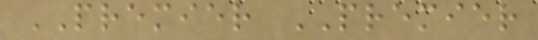PREMIER PREMIER
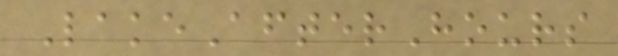LakeAfterHours
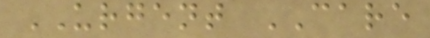URGENT CARE
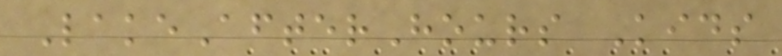LakeAfterHours Kids
